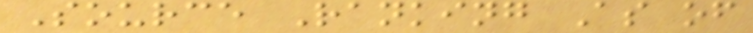Source Ranking As of
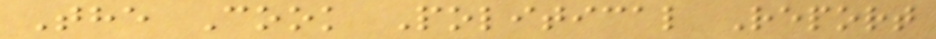The Cook Political Report
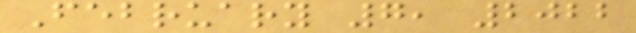February 7, 2022
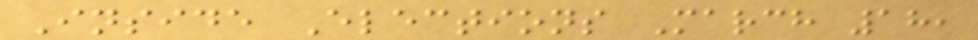Inside Elections March 18,
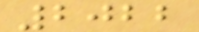2022
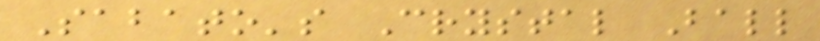Sabato's Crystal Ball
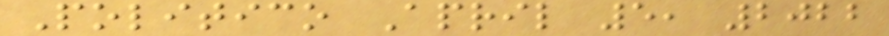Politico April 5, 2022
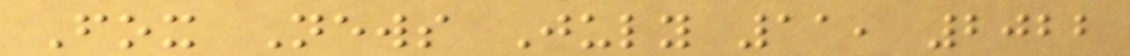Fox News July 11, 2022
